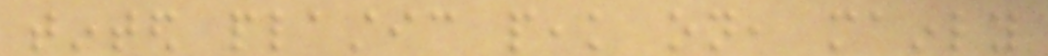tinted plastic peak on, mainly
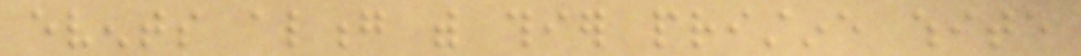events along with thier pristine white
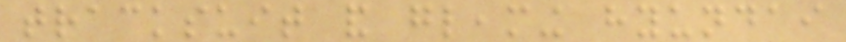tracksuit and gleaming hyundai
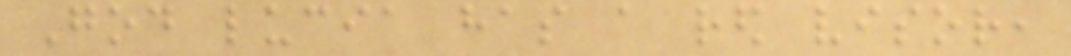God lucia has a red visor,
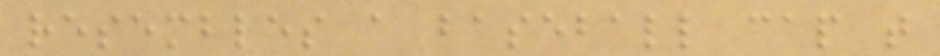resembles a baseball cap that
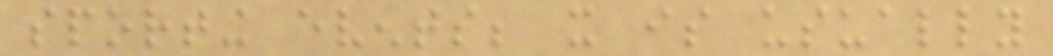sporting events; it is usually
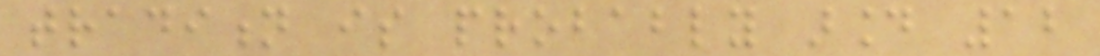tradition is probably around 12
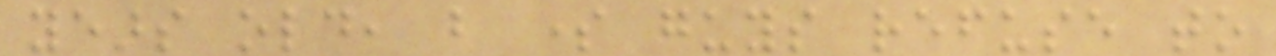years old, but some guys refuse to
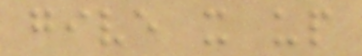give it up
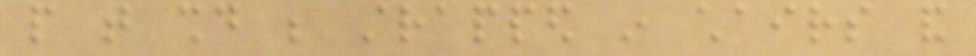people that should be strapped in chairs and
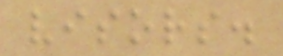visors.
